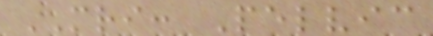MRI: Pelvic
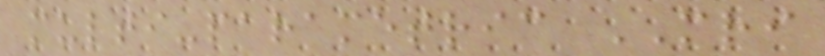multi-parametric MRI
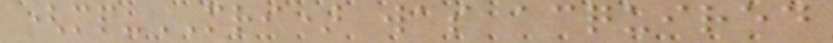(mp-MRI) was acquired
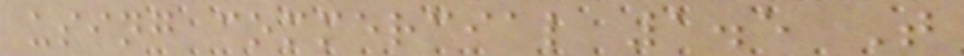using commercial 1.5 T
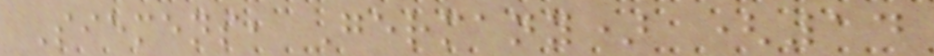Siemens, Germany) (14
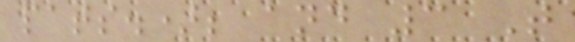pats.); and 3 T
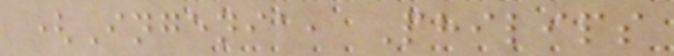(Ingenia, Philips
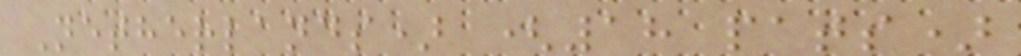Netherlands) (18 pats)
